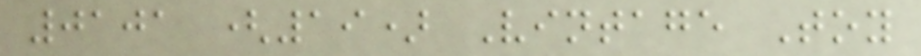0101 (19) Vintage Toy
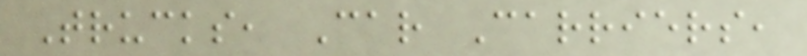Trucks, Car Carriers,
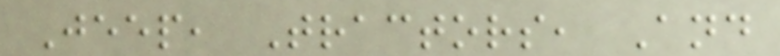Jeep, Tractors, And
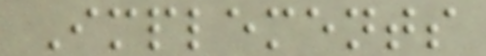Implements
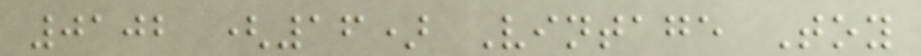0102 (16) Vintage Toy
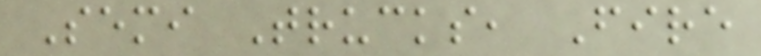Semi Trucks, Fire
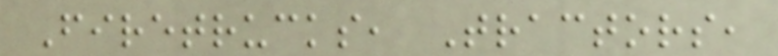Firetrucks, Tractors,
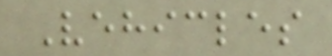Vehicles
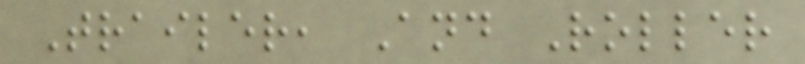Trailer, And Roller
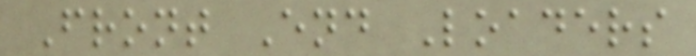Front End Loaders
